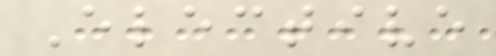Elective
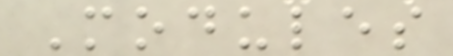Modules
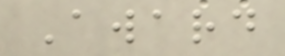Award
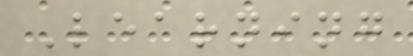Learning
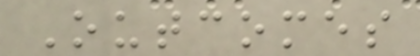Outcomes
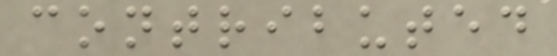contributed
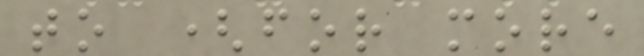to (for more
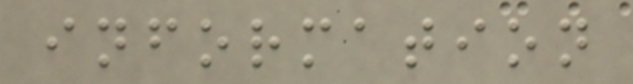information
